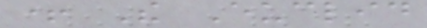+ The Euclid
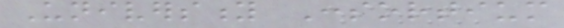University Consortium
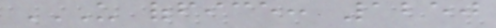US OFFICE: 1250
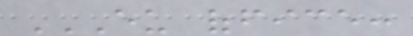EU OFFICE:
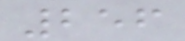256
